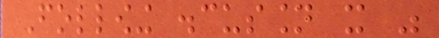Following discussion it was
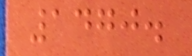1470.
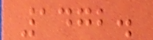1472.
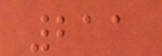211
